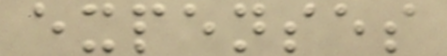expenses
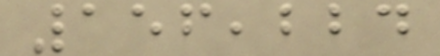156,224
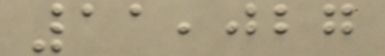11,027
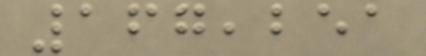167,251
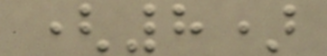(8)
